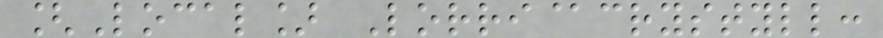[Local] Lorri@crystyll:
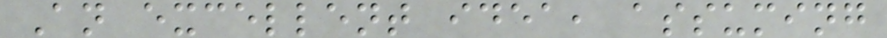An excellent idea, assuming
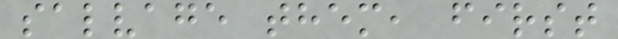salvage them, first
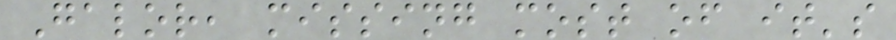Galor, missing most of it's
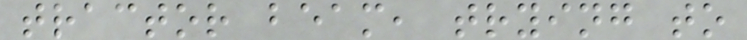tractor beam, trying to
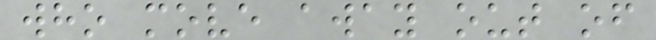who move away out of
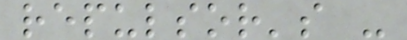repulsor's -
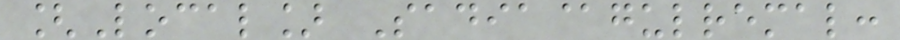[Local] Sadia@gulremal:
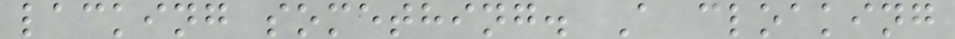lacking something. A cloaking
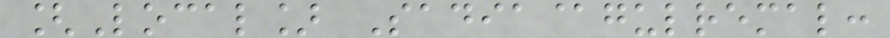[Local] Sadia@gulremal:
